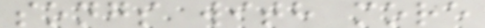songs with more
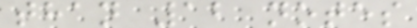than 12 notes
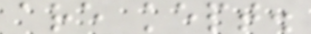are kept.
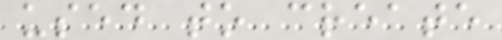used to create
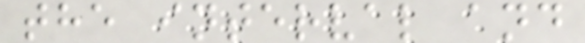the interval and
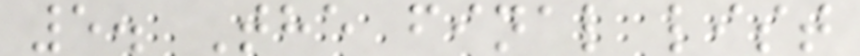5. The final list
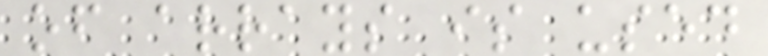of arrays is used
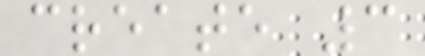create 3
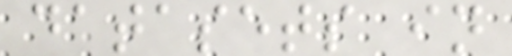datasets in
